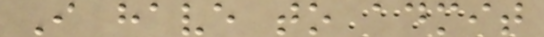I have to admit
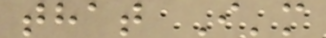that I'm
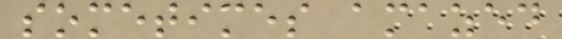sometimes amazed
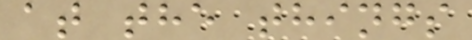at the things
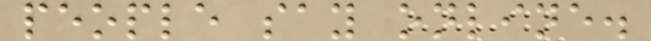people say online.
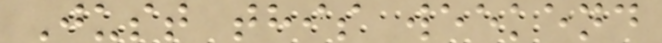Just this weekend
